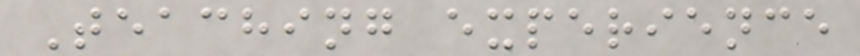Teaching experience
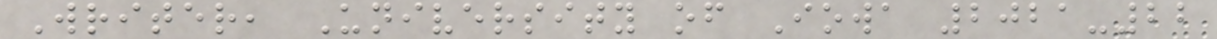Writer, University of Iowa 2021-22
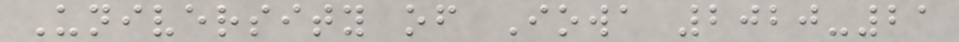University of Iowa 2020-21
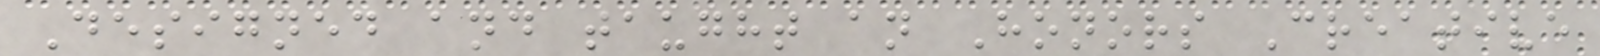Designed and taught an Honors Creative
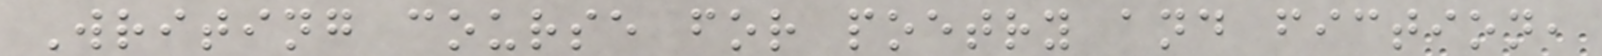Writing course for poetry and fiction,
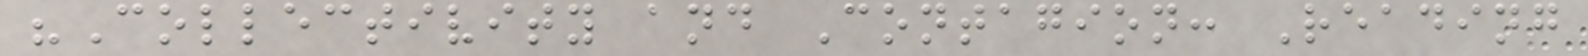"Collectivity and Contagion: Reading
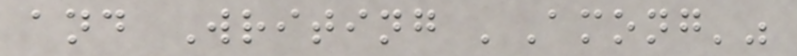and Writing 'Among'"
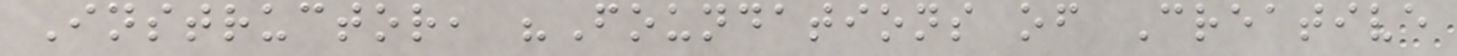Instructor, "Foundations of Creative
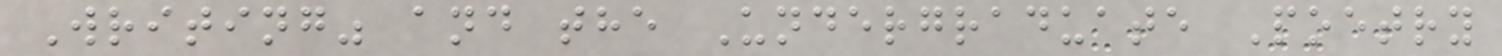Writing" and the Undergraduate Poetry
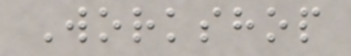Workshop
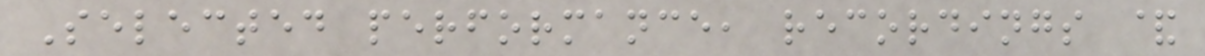Selected performance, recordings &
